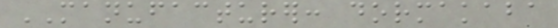MANUFACTURER: dormakaba
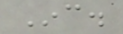Inc.
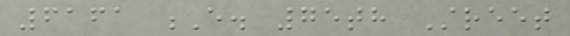6161 E. 75th Street
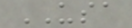USA
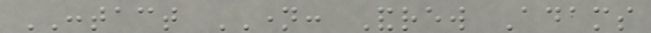CONTACT NAME: Andrew Adams
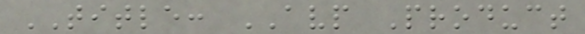TITLE: AVP Product
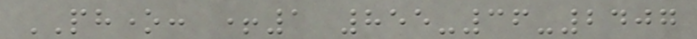PHONE: +1 855-36-2407
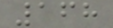168
